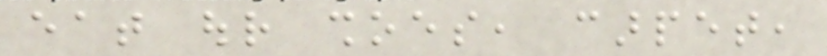eat our shoes, carpet,
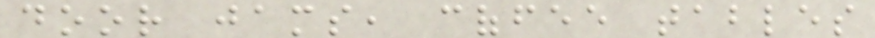door jams, coffee tables
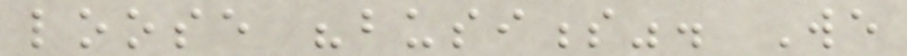loose "business". We
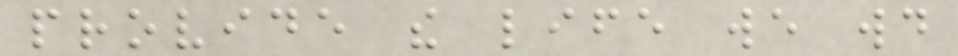provide the life we would
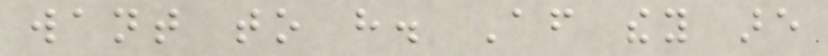want to have. After they are
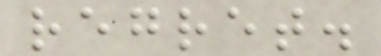regret.
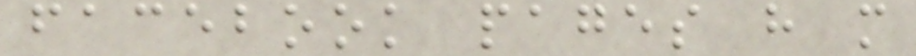facebook pages have more
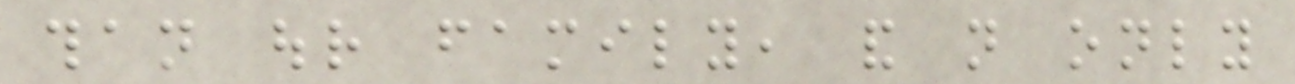than our family, and not only
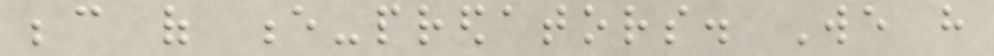because of e-predators. We have
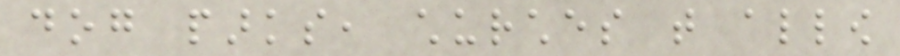dog parks, churches that allow
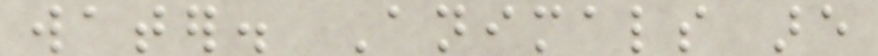water. Animals are
